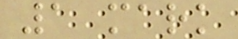1 mark
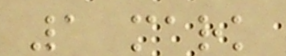1 mark
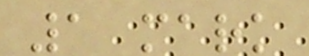1 mark
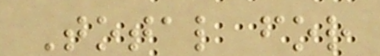Total for
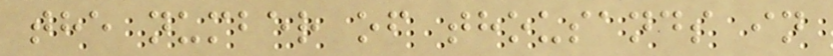the number of thousands in
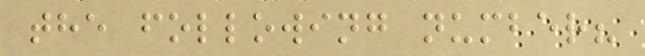the following number?
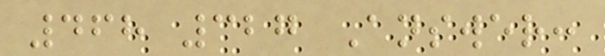468 327 Answer:
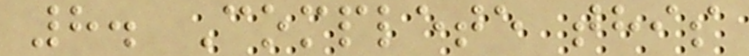8. Complete this
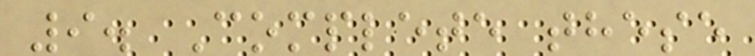9. Complete these
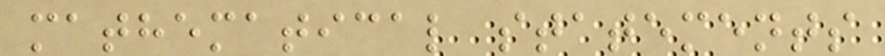mathematical statements
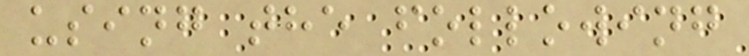using the following
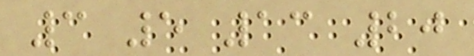3 5 13 20
